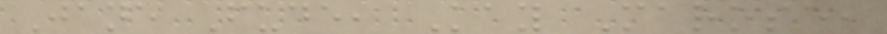Jane Fude, Kay Marose,
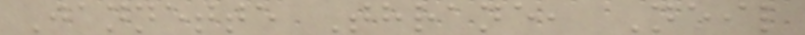Jannette Thrane, Neil
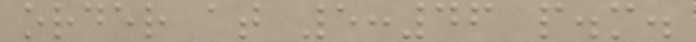order at 5:46 p.m.
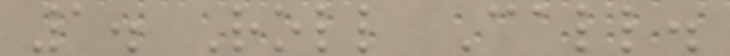1. Roll Call.
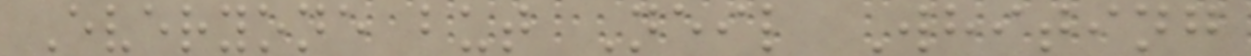Everyone but Neil Whiting
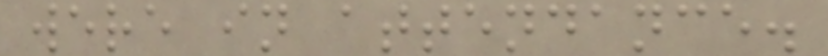were in attendance.
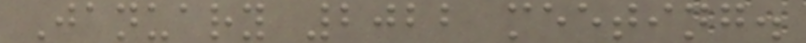January 2022 meeting.
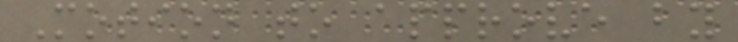Motion to approve by
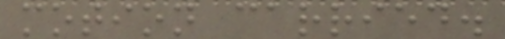motion carried.
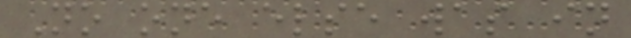No one else was in
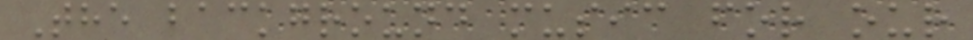The background music for our
